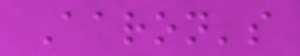Aaron's
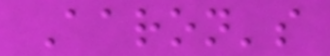Aaron's
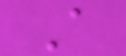A
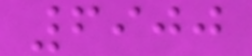6900
